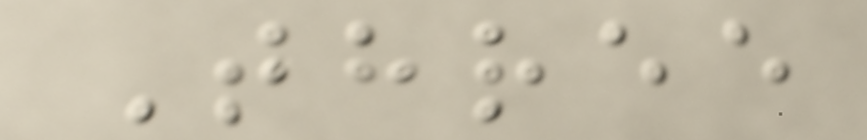Three
